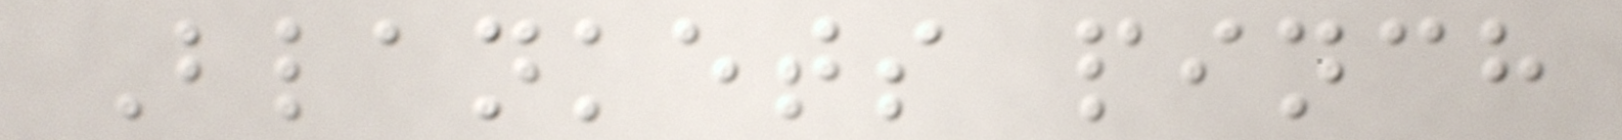Blankets pinch
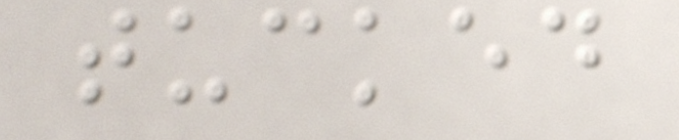tucked
